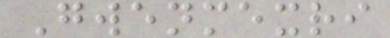Gwenmexri
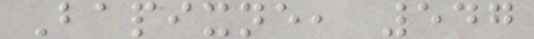Bapixne, 547
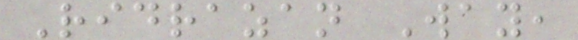Ridrazan Way,
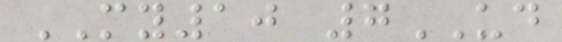MY10 7UD
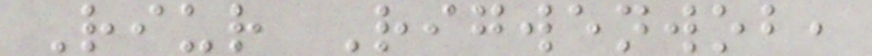Riur Rigwenwob,
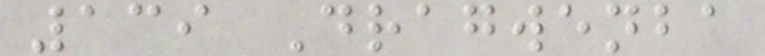139 Dragwenba
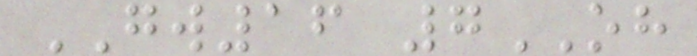GW16 7OH
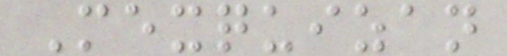Mexquizan
